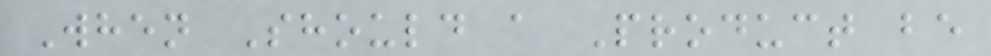When Should a Product be
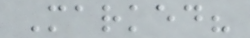Marked?
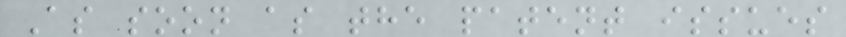As soon as the patent issues
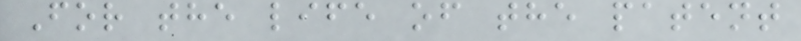For the life of the patent
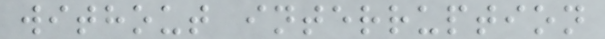without interruption
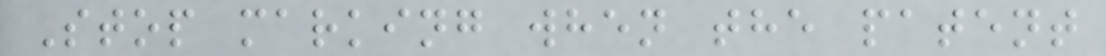Stop marking when the patent
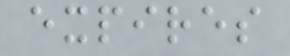expires
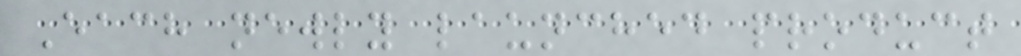Each newly launched product
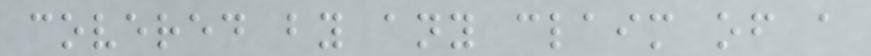covered by any claim of a
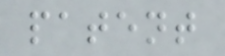patent
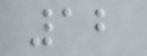12
